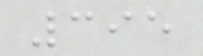395
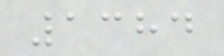1384
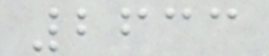2633
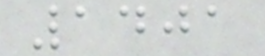1401
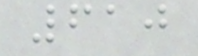610
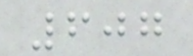607
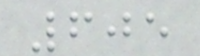605
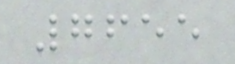7655
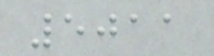5011
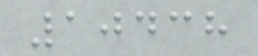10438
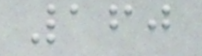160
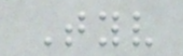Tyv
